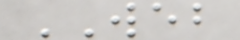WEB
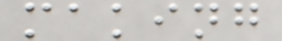making
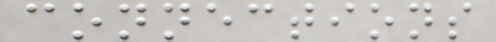connections
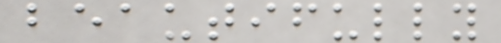beautifully
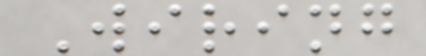Wiring
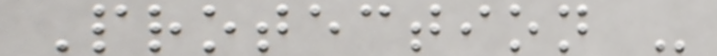Protection -
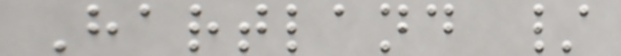Hartland /
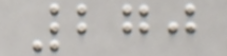270
